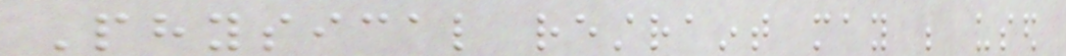Physical restraint may be used
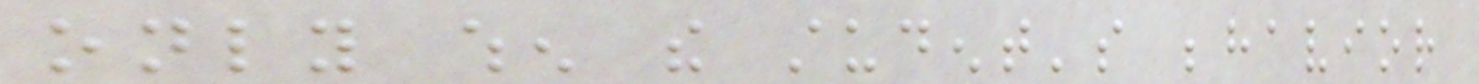only when the student's behavior
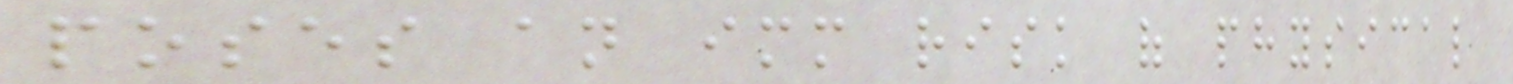poses an immediate risk of physical
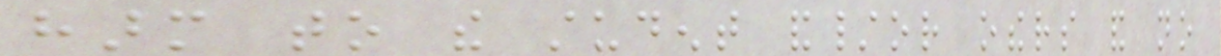harm to the student and/or others and no
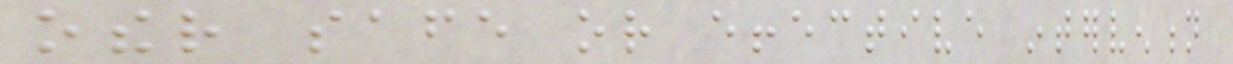other safe or effective intervention
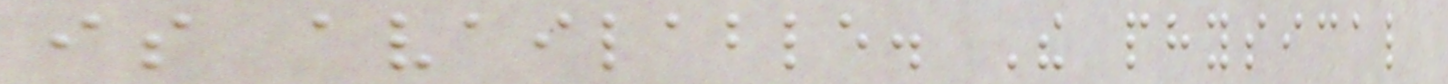is available. The physical
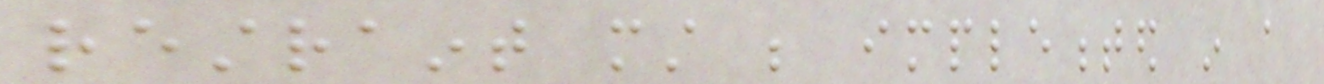restraint must be implemented in a
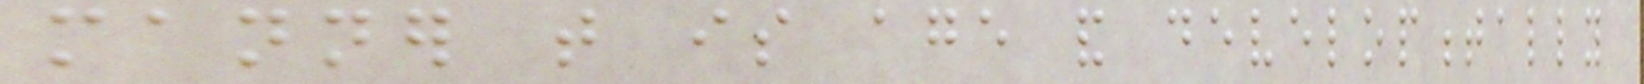manner that is age and developmentally
